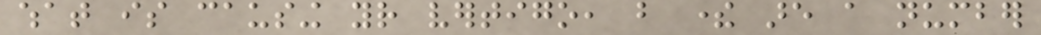what is causing your vertigo, but there are a number
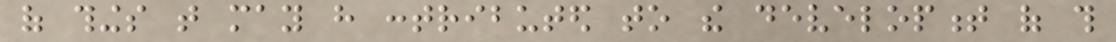of things that may have contributed to the development of this
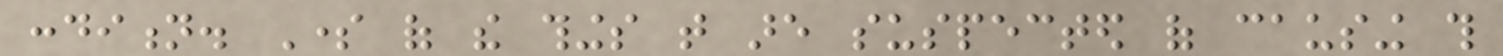condition. Some of the things that are suspected of causing this
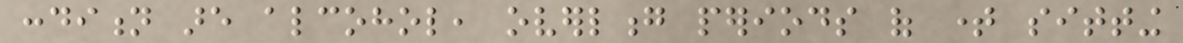condition are alcohol, overlong periods of time sitting
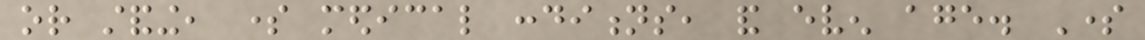or standing, some medical conditions, and even age. Some
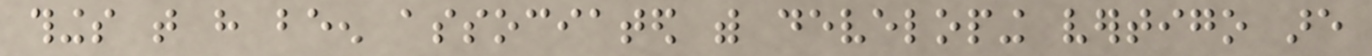things that have been associated with developing vertigo are
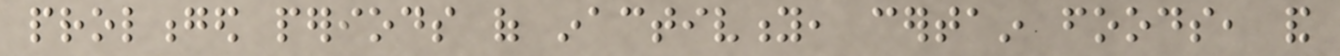prolonged periods of inactivity, certain foods, and
